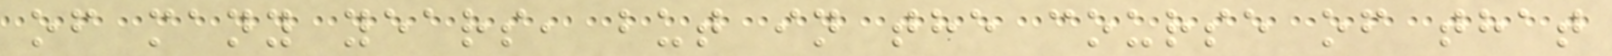of many years, but in the course of that
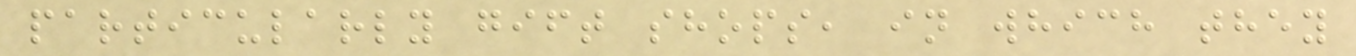particularly gift shops, in which they
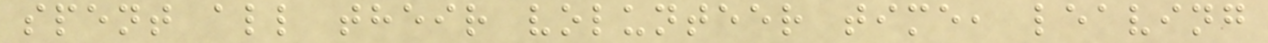spent all their volunteer time, leaving
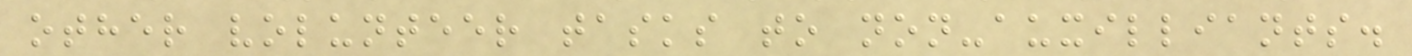other volunteer tasks to non-auxilliants.
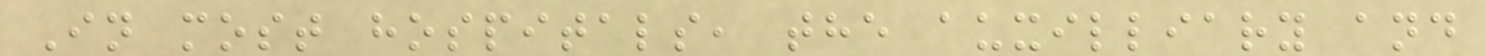In most hospitals, the auxilliary and
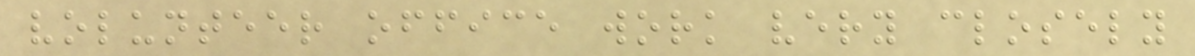volunteer office work very closely
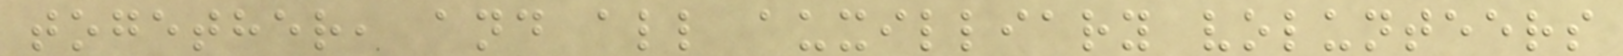together, and all auxilliary volunteers
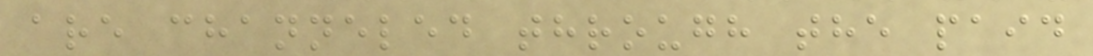are channeled through the paid
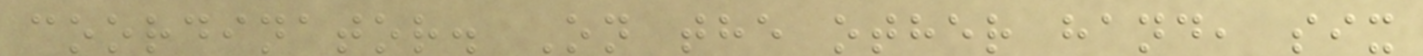coordinator. On the other hand, six
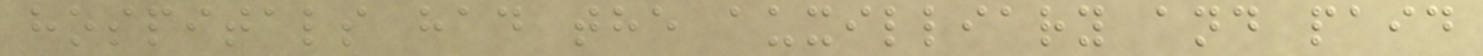hospitals had the auxilliary and paid
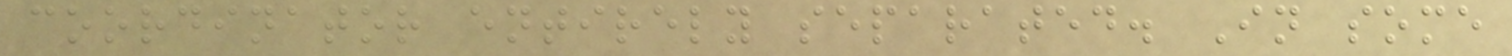coordinator entirely separated. In some
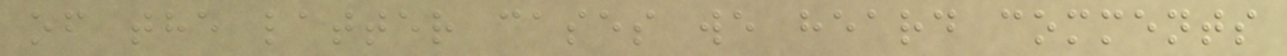of the latter cases we heard comments
